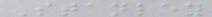Stanley
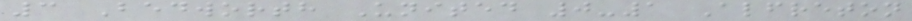3 Bedworth United 0-1 Alfreton
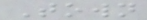Town
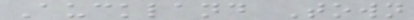Auckland Town
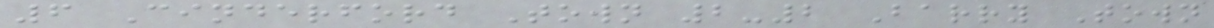6 Cinderford Town 2-2 Barry Town
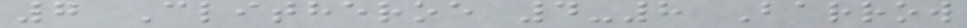7 Clitheroe 4-8 Barrow
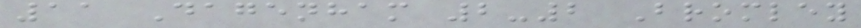11 Dagenham 2-2 Bromley
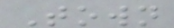Town
